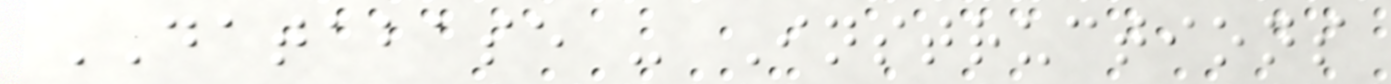DATABASE - Instructions
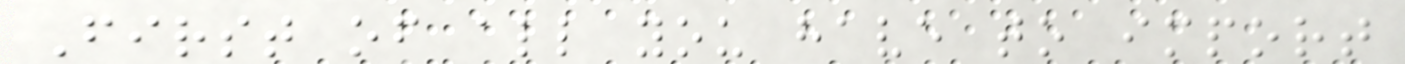First of all you have to import
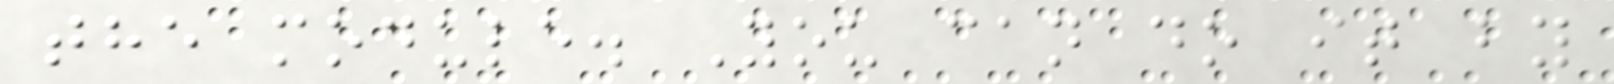the module. You can do it by
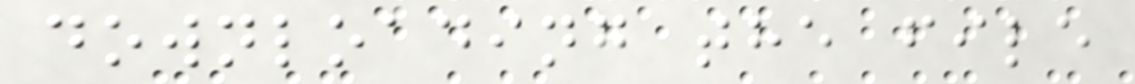downloading the file
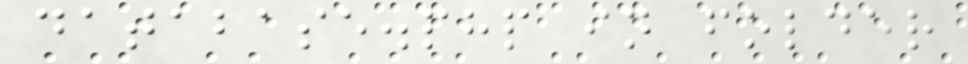database.php in folder
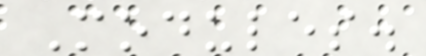Modules.
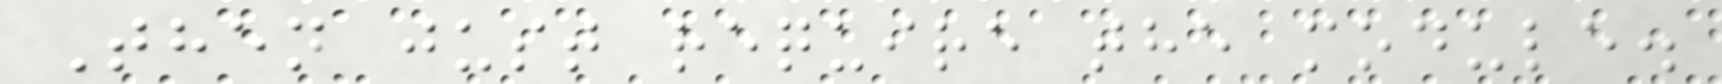Then just require the module.
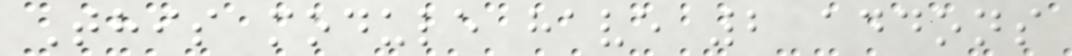This module have 2 addons
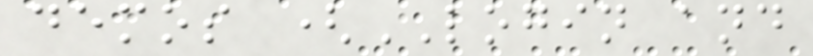demos (LOGIN and
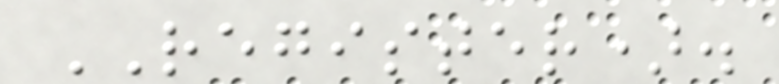REGISTER).
